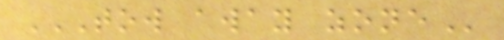TOW AWAY ZONE
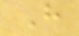H
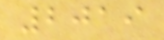2019
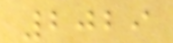2029
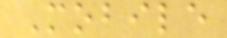Mobile
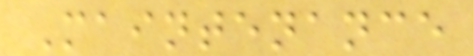Maintenance
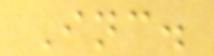Inc.
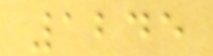1245
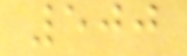500
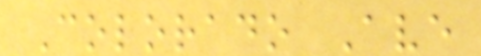Colorado Ave
